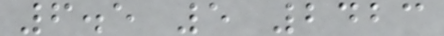6.5 5 2423
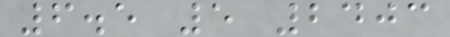6.5 5 2403
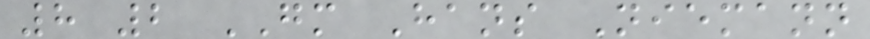8 2 GM Hans Niemann
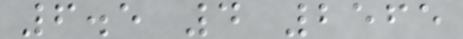6.5 4 2565
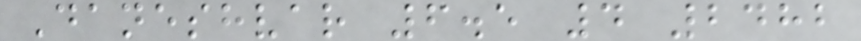Daneshvar 6.5 4 2482
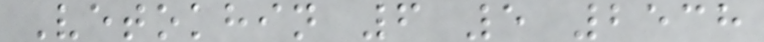Vetokhin 6 5 2538
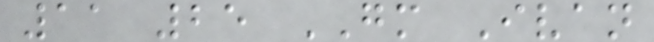11 25 GM Ivan
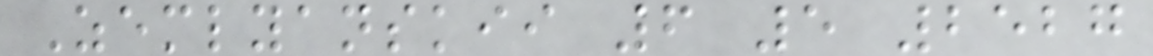Zemlyanskii 6 5 2527
